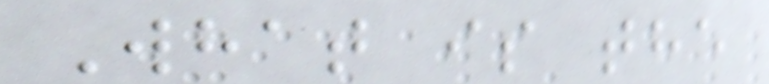What is the
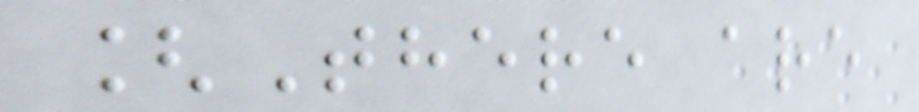[There are
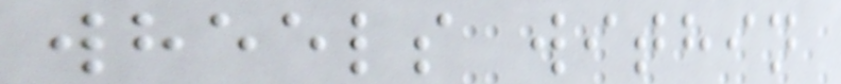wheels within
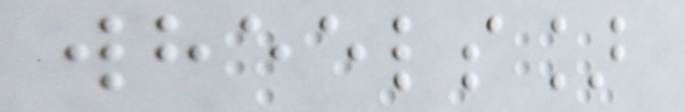wheels]
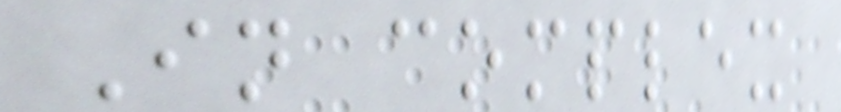In complex
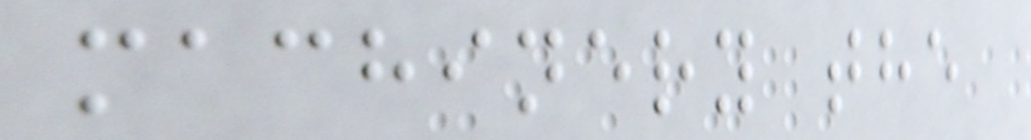machinery the
